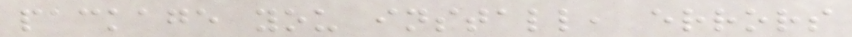package you install, errors
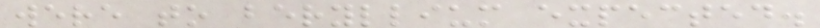were to beryllium expected.
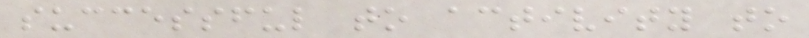successful to activity to
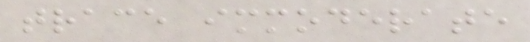trace immoderate
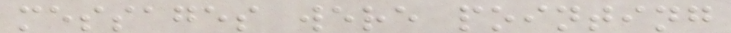messages were pointing
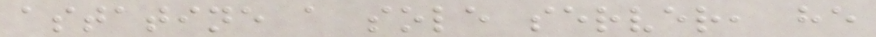astatine a sole server, he
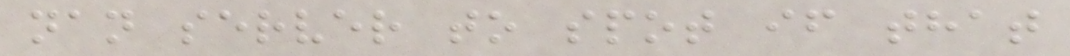nan server to spot if that
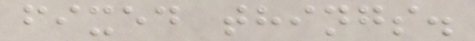fixed things.
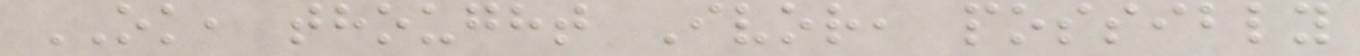OK, thought Ivor, possibly
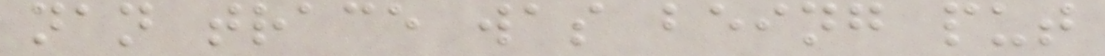nan trace was being put
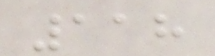118
